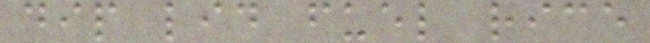dip lid fuel rice
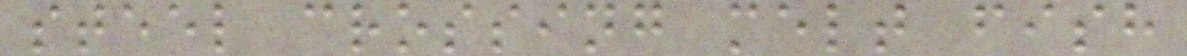steel crossing melt fish
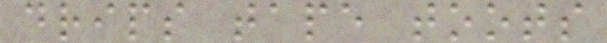drips tape toots
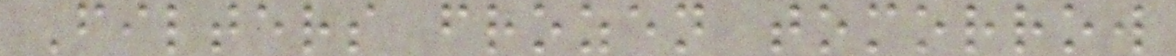Filters frozen tomorrow
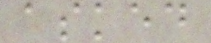asked
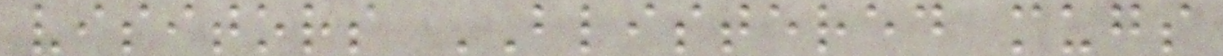visitors BLISTERED mugs
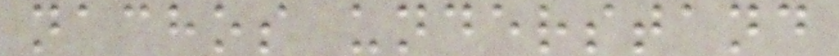nachos understand
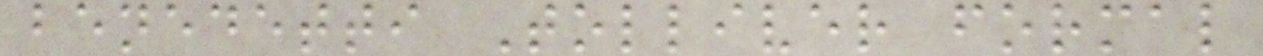benedetti Tolliver formal
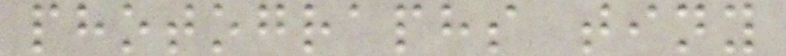photographs tiny
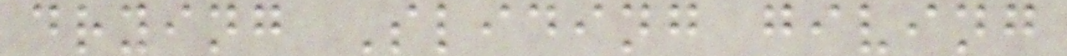drying Sliding giving
